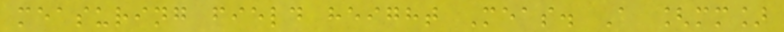measuring field height Meas. A [mm]
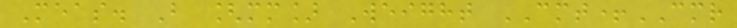Meas. B [mm] Weight CMT+CMR
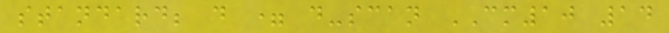standard; d = d-scan CM10 14
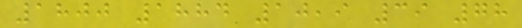1800 1884 10,9 39 78
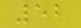52
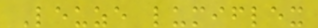Leuze lumiflex
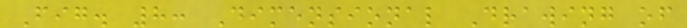Fig. 8: Dimensional Drawing of
